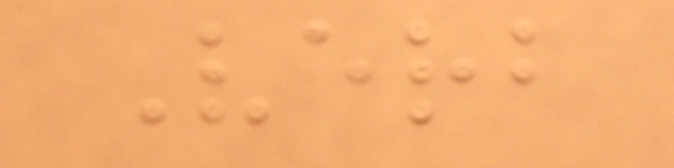Verb
